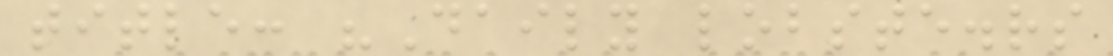title: "Daily lobste.rs
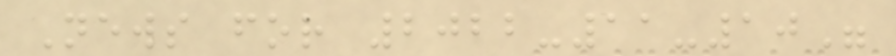News for 2022-11-10"
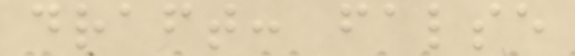draft: false
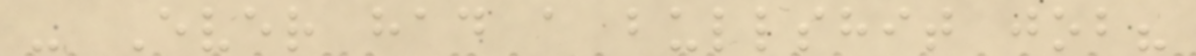- Ever had a bullshit job?
